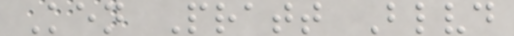Ken Pratt Blvd
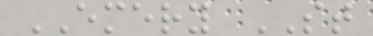EMERY ST
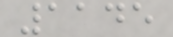1145
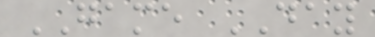GAME DAY
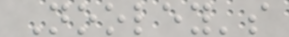Nooley's
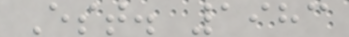Est. 1983
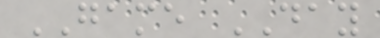GAME DAY
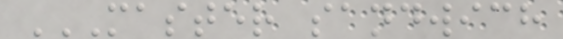MASTER SANDWICH
